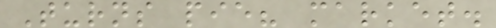Turns pie? market.
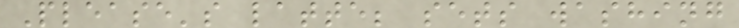Please's latte; sets washing
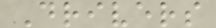Drivers
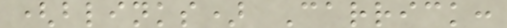(blinks) Carrick:
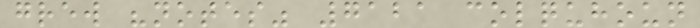grew "notes" 7121 colquhoun
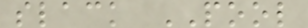slack POOL
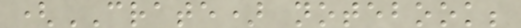(CRATE) notebook;
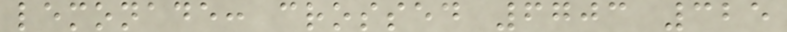lemonade: crossed 6703 325
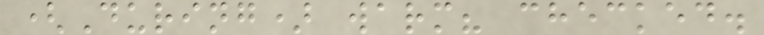(During) warm? checked.
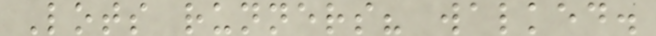Lots runners? walked.
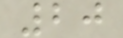20
